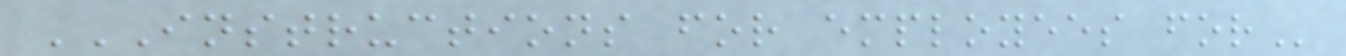INSTRUCTIONS FOR EMPLOYEES FOR
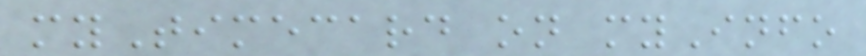myTimecard on myInfo
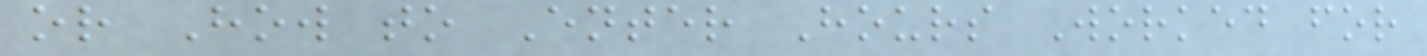or How to Enter Hours Worked for
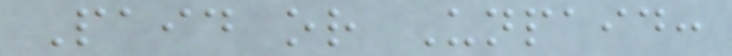Paid or Unpaid:
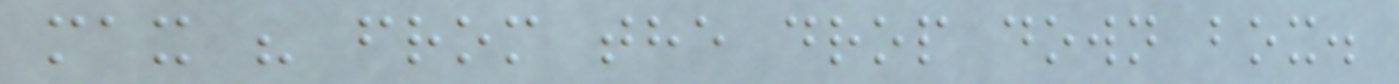max " from the drop down box.
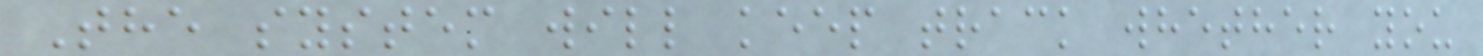The system will keep track whether you
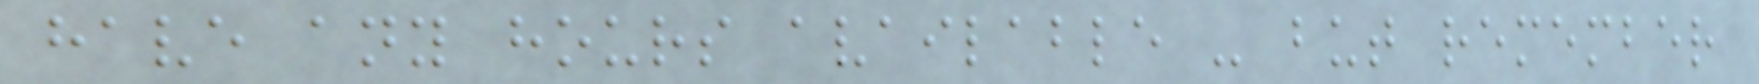have any hours available - but remember
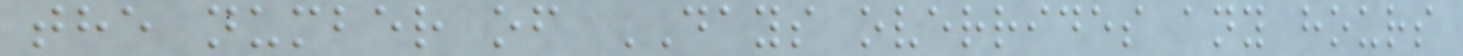the number of DAYS overrides any hours
